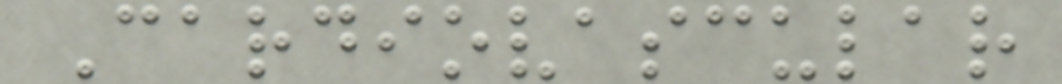Cardiovascular
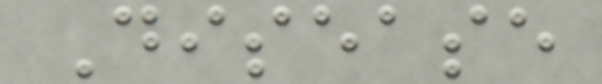Disease
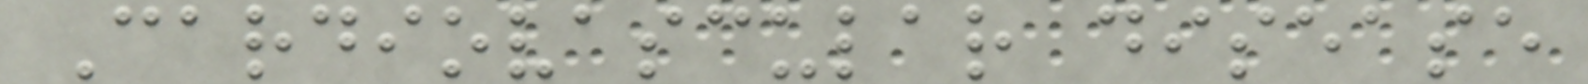Cardiovascular disease
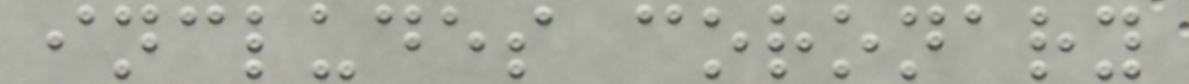includes coronary
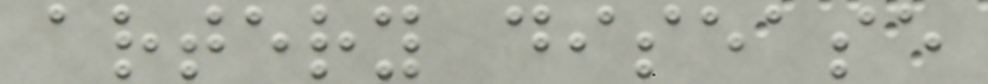artery disease
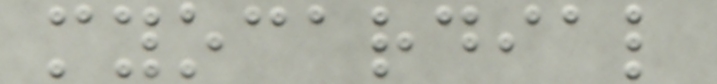myocardial
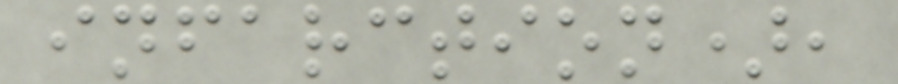infarction),
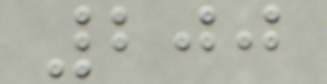200
